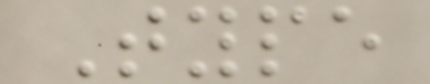Type
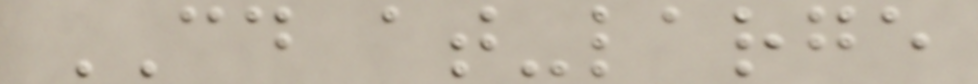CD at-large
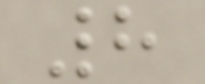8
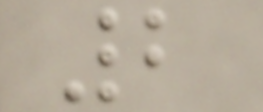2
